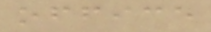office
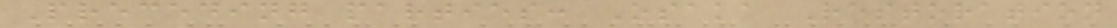Preceding parties: Osaka Restoration
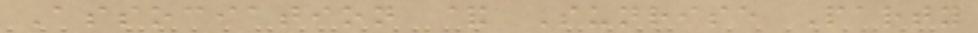Association & Sunrise Party
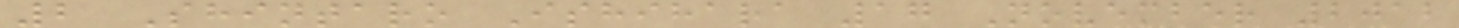2 Shintaro Ishihara 17 November 2012
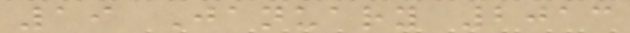19 January 2013
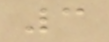3
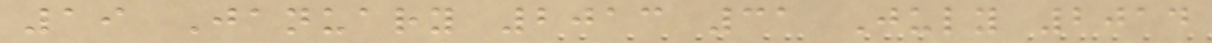19 January 2013 31 July 2014
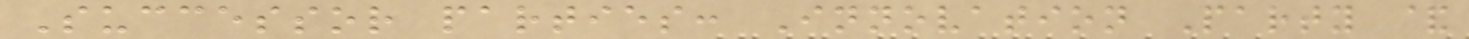Successor parties: Innovation Party &
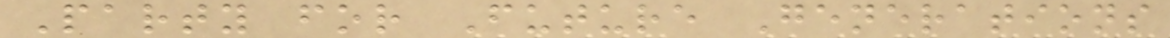Party for Future Generations
